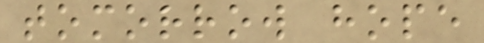tomorrow hope
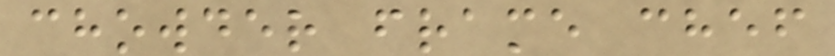chowder frame chef
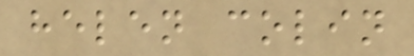helen colin
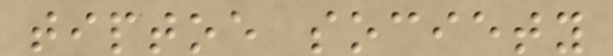tiptoe society
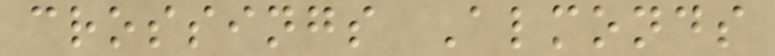crossings Almonds
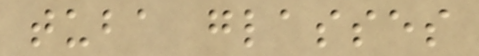tuba glasses
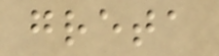greta
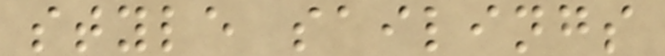style sailings
